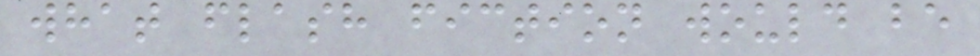what flash fiction would be
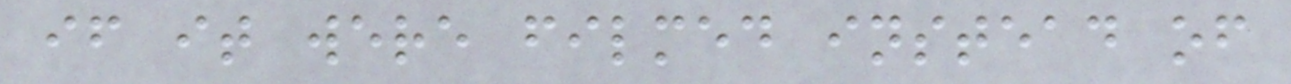if it were filmed instead of
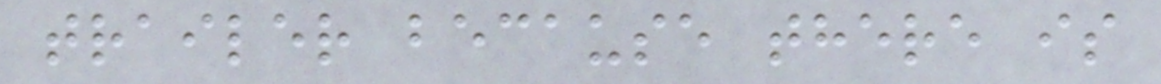trailer because there is
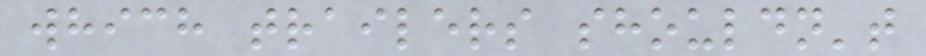which trailers shouldn't
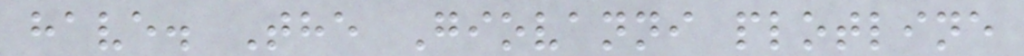have. The Giovanni plotline
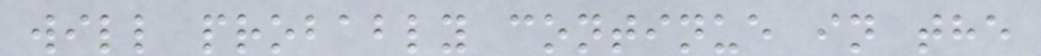will probably continue in the
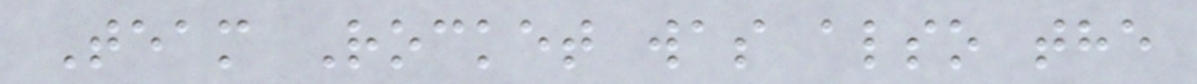Team Rocket was also the
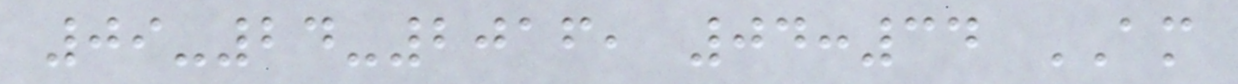09-24-2016, 04:34 AM
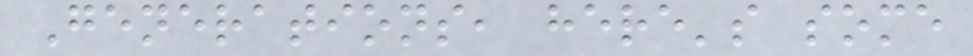Generations, here's some
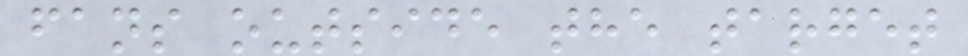fans outside the target
